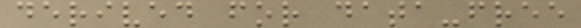derived for data-free
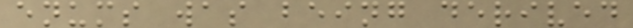enums was being derived
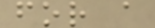for a
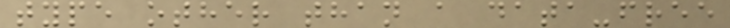type other than a data-free
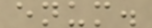enum.
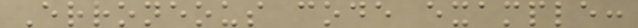Erroneous code example:
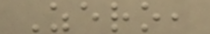Zero,
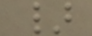}
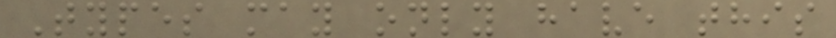Types may only have this
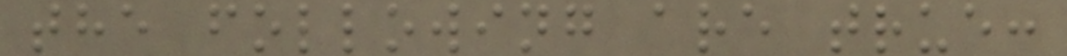the following are true:
